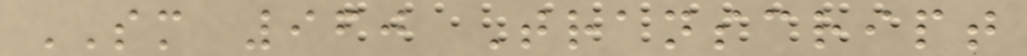SM 960 Transcript
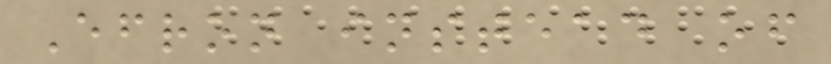Efron instead of
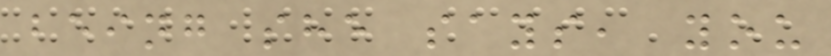being she says, you
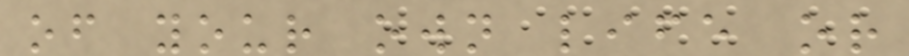of your own life or
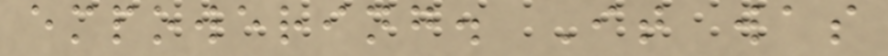empowering. It was
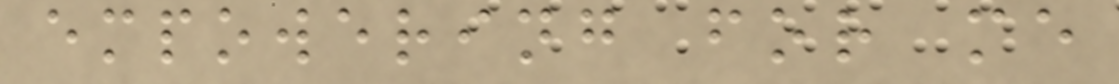empowering for me
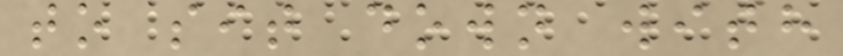to sit down with
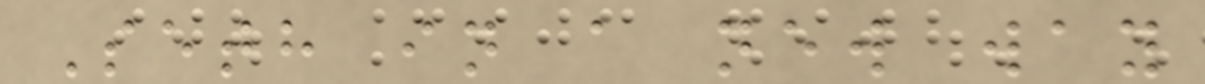Seth in a new way
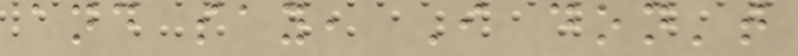and say, I don't
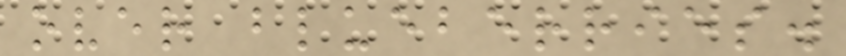over blueberries.
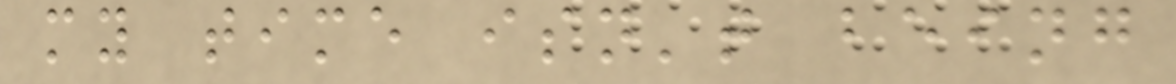my time isn't being
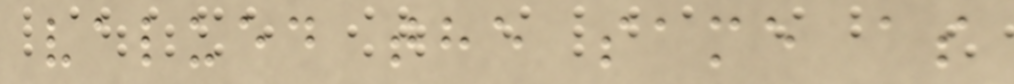valued the same as
